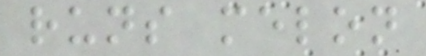runs melon
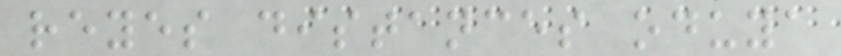reyes distances oduya
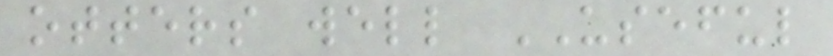otters well USEFUL
